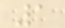1
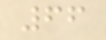66
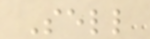Sell
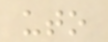uto
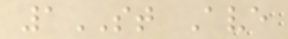1ST Ave
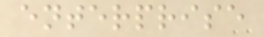enterprise
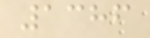1386
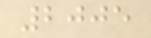2005
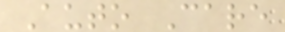Auto Care
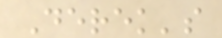Derek's
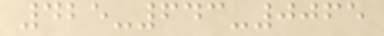425-643-0065
